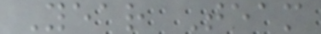Year Team
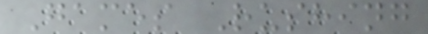Games Rushing
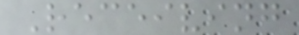Receiving
